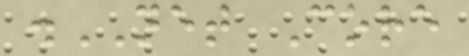.NET Core
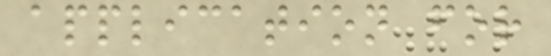application for
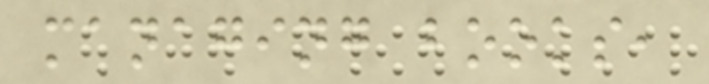managing books,
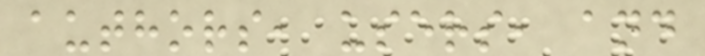authors, users, and
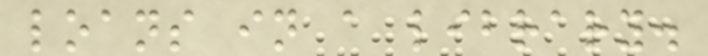loans in a library.
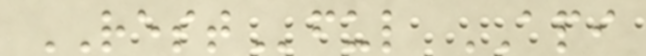RESTful API
